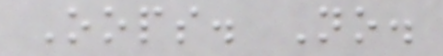Oops. No.
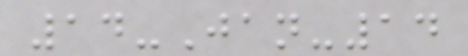14-Jan-14
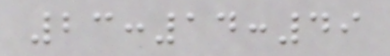23:14:49
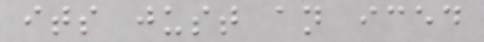its just an iced
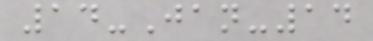14-Jan-14
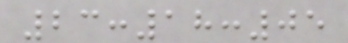23:18:05
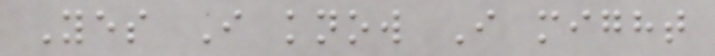Yes I know I might
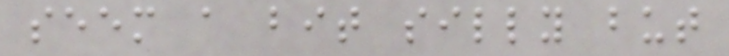seem a bit silly but
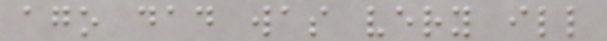ago dad was very ill
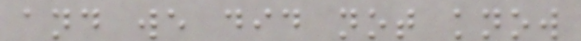and we did not know
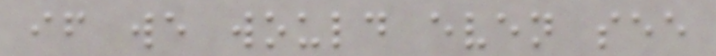if we would even see
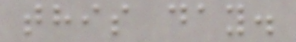this day.
